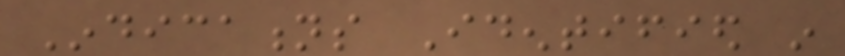Indications Identified in
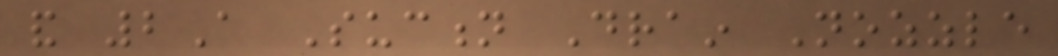and 2A Suction Drain Nozzle
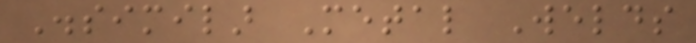Dissimilar Metal Welds
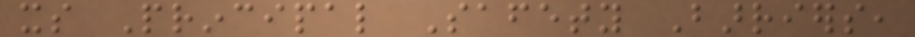its Principal Safety Barriers,
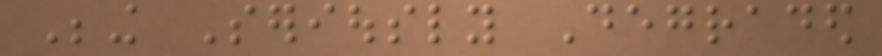Being Seriously Degraded
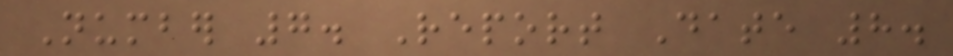Number 7. Report Date 8.
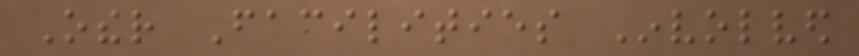Other Facilities Involved
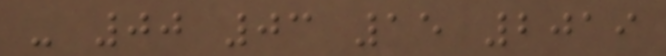- 00 03 15 2019
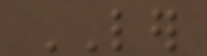LER
